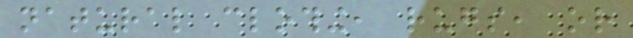natural clothing, rugs, or
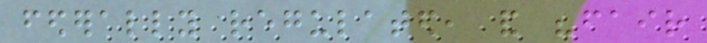federally regulated, and "fair
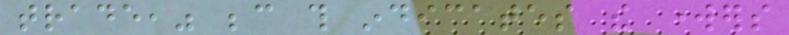trade," because this indicates the workers
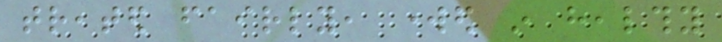treated fairly, worked in healthy
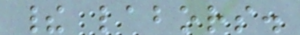their labors.
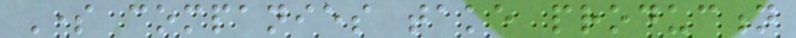Some companies take production
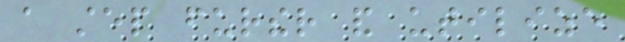a step further and utilize
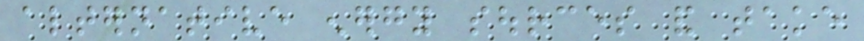alternative energy sources and take
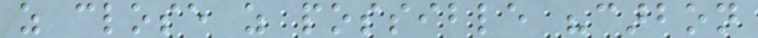as close as possible "carbon
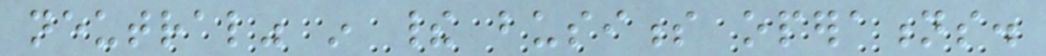neutral" in their business operations.
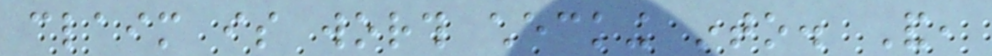claim is worth checking into. And,
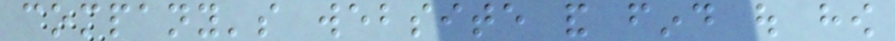company's website and find out how
